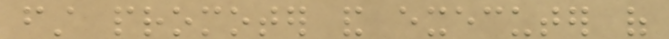first promoter and executer of
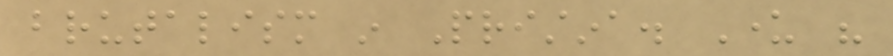brutalism in Pristina. Under his
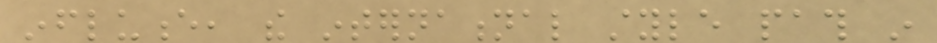influence, the international style path in
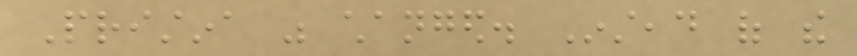Pristina was changed. Instead of the
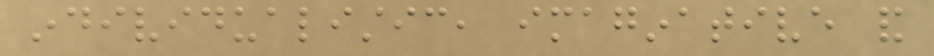individualistic, imaginative and
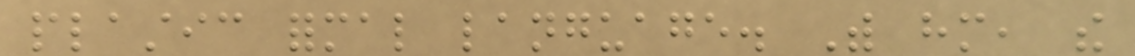plastic formal language. With him, the
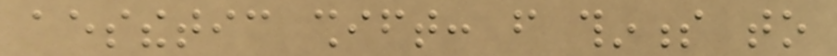aesthetic shift: from thinness to
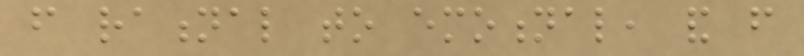from rational to emotional, and from
